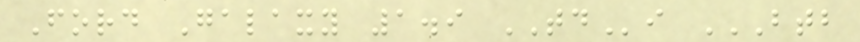Ford Galaxy 1.9 TDi BTB
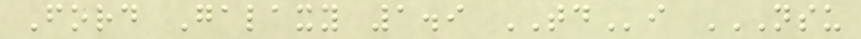Ford Galaxy 1.9 TDi NSU
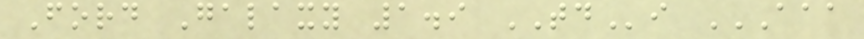Ford Galaxy 1.9 TDi AAA
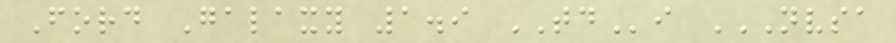Ford Galaxy 1.9 TDi NVSA
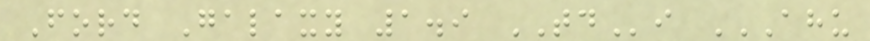Ford Galaxy 1.9 TDi AHU
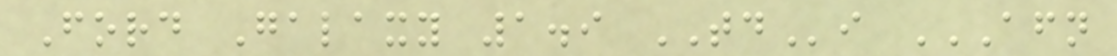Ford Galaxy 1.9 TDi AFN
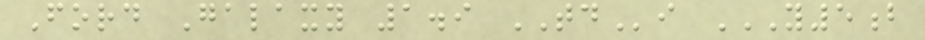Ford Galaxy 1.9 TDi Y5B
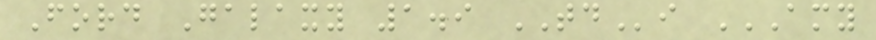Ford Galaxy 1.9 TDi AMY
